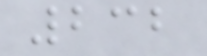232
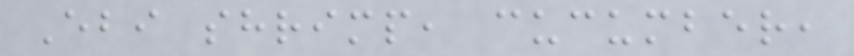Ebi shrimp, cucumber,
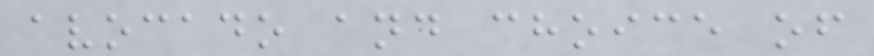avocado and choice of
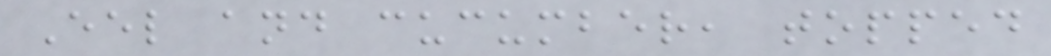Eel and cucumber, topped
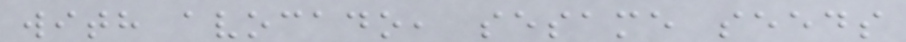with avocado, sesame seeds
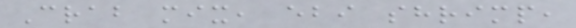Crab mix, ebi shrimp,
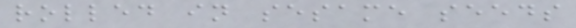rolled in sesame seeds
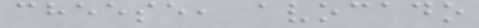cheese, avocado
